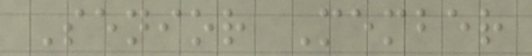Senior Member
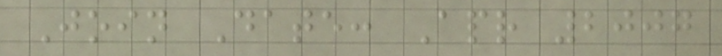Join Date: Apr 2007
